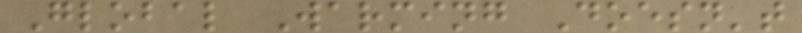Global Warming Doesn't
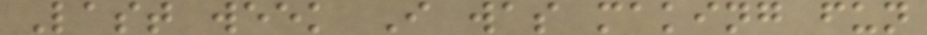Last week I was making fun
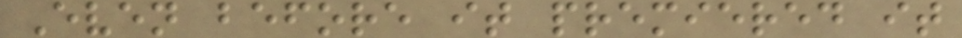Even before it premiered it
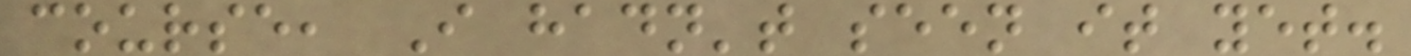course, I hadn't seen it yet.
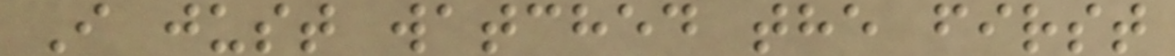I just watched the first
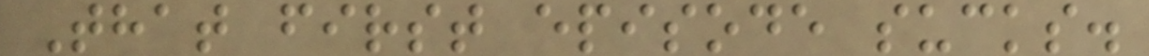That first episode sucks.
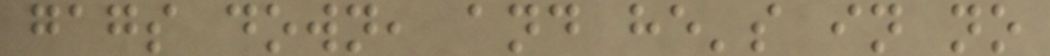gags down, and he's in no
